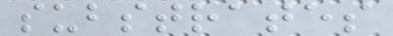substrates
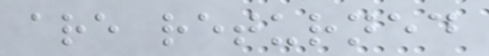are returned
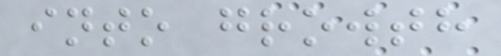into growth
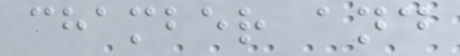chamber and
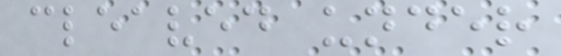cleaved under
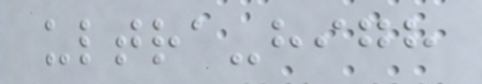ultra-high
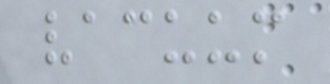vacuum
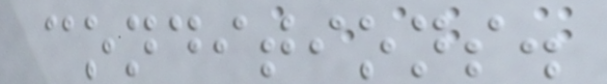conditions.
